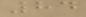84
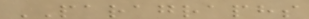PARAGRAPHS
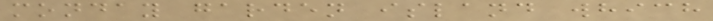monday garden island which
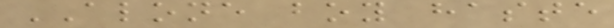ALONE boy haste
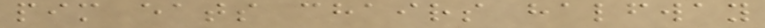pim eats chairs halfway
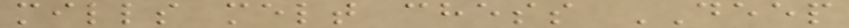mills melt chess DEEP
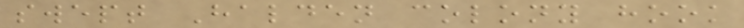swept Halden colony hook
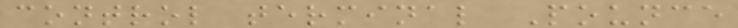control terminal Pounce
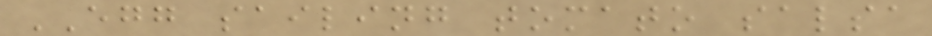EGG sailing tomato salsa
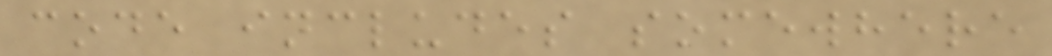code includes somewhere
